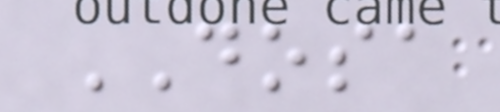DOSA
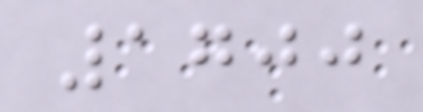1700
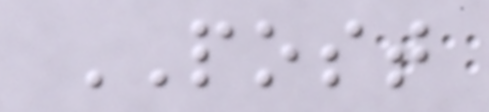POST
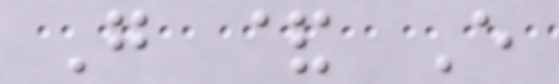G & E
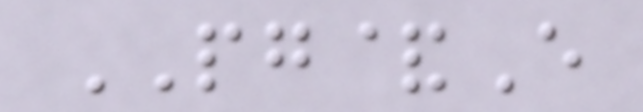PG&E
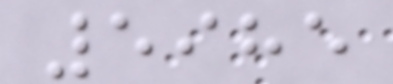5985
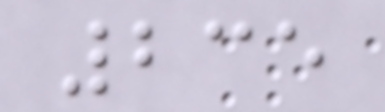235
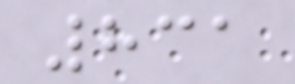831
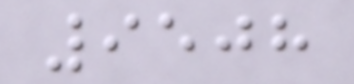9508
